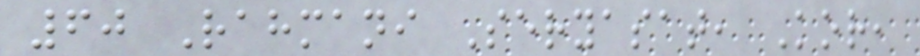60 Rahmani Seryasat, Kor,
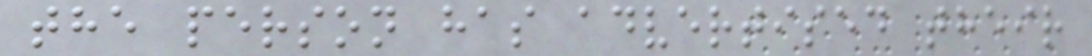the person has advertised their
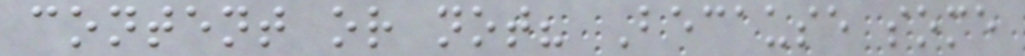content or not? Because some
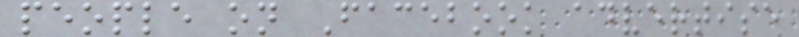people on Facebook advertise
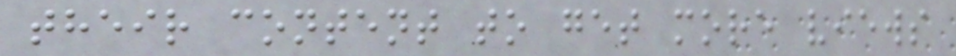their content to get more views
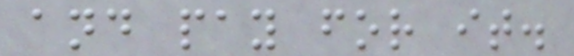and pay for it.
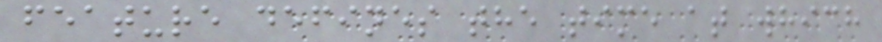feature defines the time at which
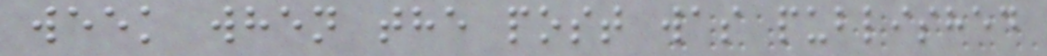week when the post was published
